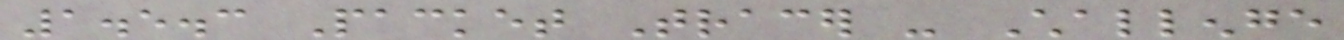1.5.3 Packet Tracer - Challenge
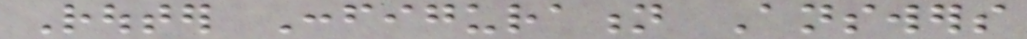Router Configuration Answers
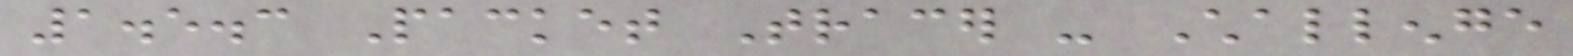1.5.3 Packet Tracer - Challenge
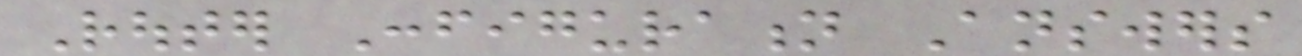Router Configuration Answers
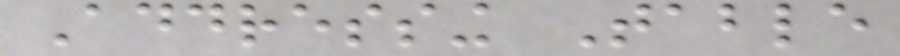Addressing Table
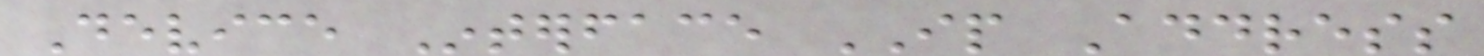Device Interface IP Address
